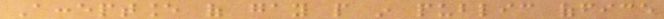Acceptance of gay people in public office
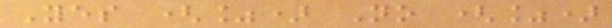Yes (%) No (%)
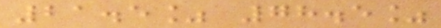21.5% 78.5%
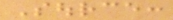Source:
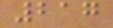217
